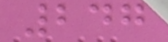247
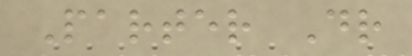Parter Dr
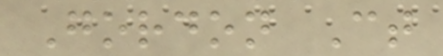Gordon Ct
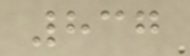837
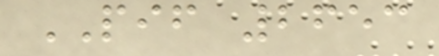PIF 2653
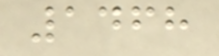1468
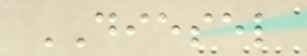DIESEL
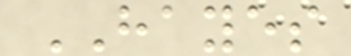HAYES
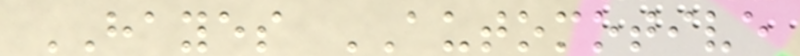HAYES AUTOMOTIVE
